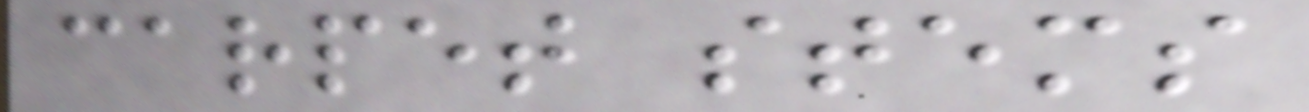carpet stems
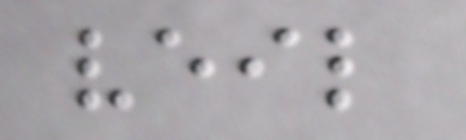veil
